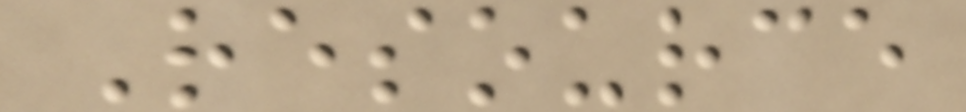Resource
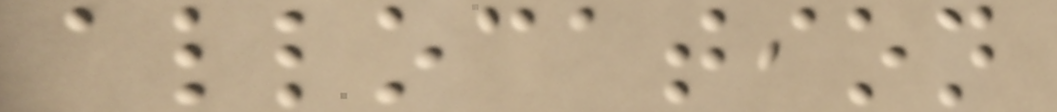allocation
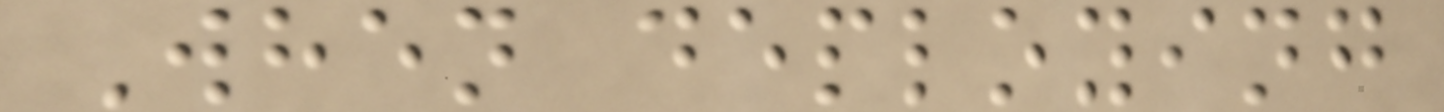When deploying
